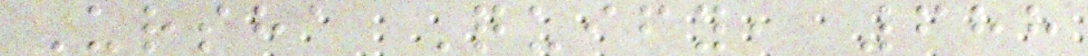Ursha Quify, 688
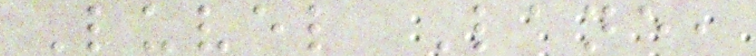Luvel Lane,
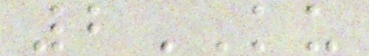2KU
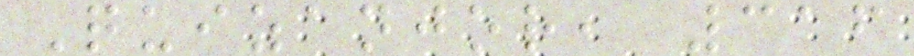Quizanjor, 316
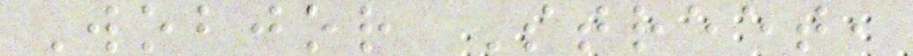Wobjor Street,
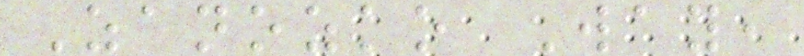Zanozko Way,
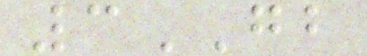3GB
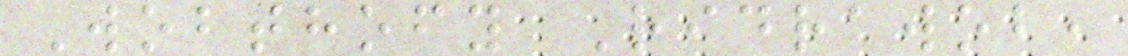Wobthofy Ridrawob,
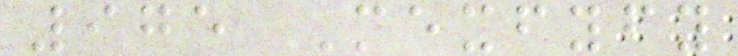975 Mexfyfy
